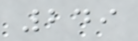249
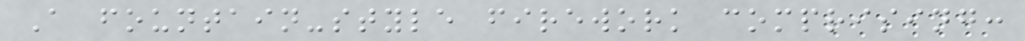A fountain-style firework comprising:
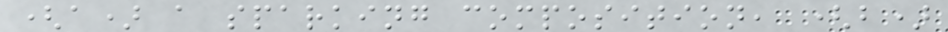(a) a sparking composition, (b)
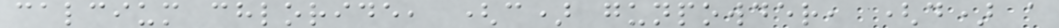calcium chloride, (c) gunpowder, (d) a
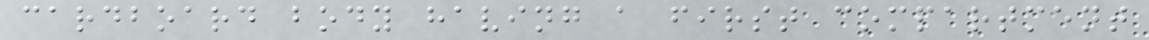cardboard body having a first compartment
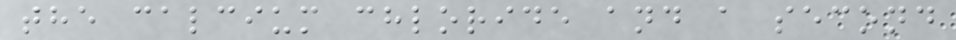the calcium chloride and a second
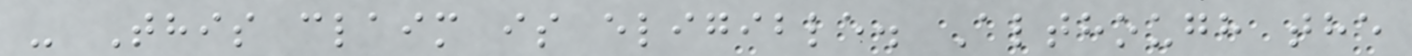- This claim is eligible. Although the
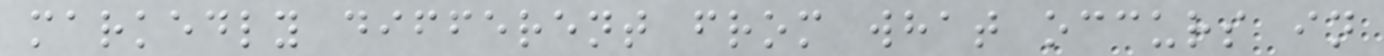markedly different from what occurs in
